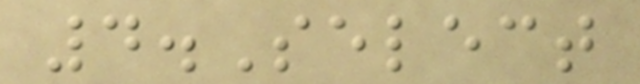4.Select
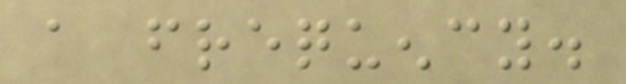a frequency.
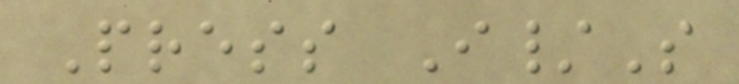Press I/S
